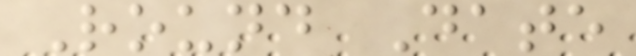Round Date
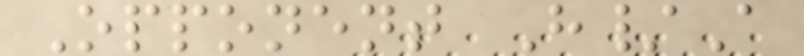Opponent H/A
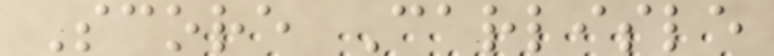Score Carlisle
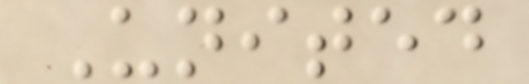United
